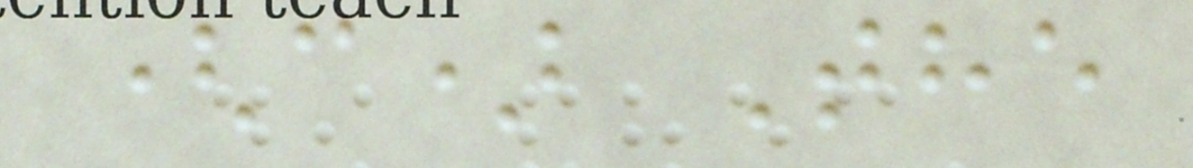(c) The
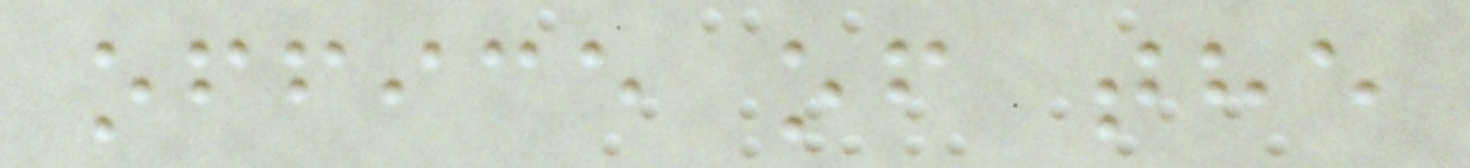office of the
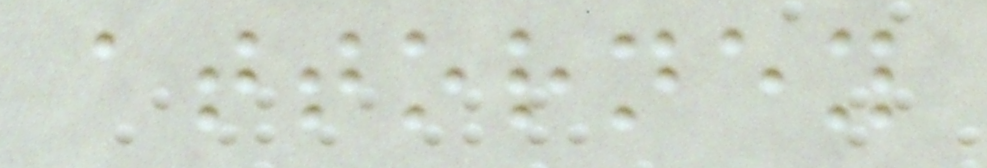attorney
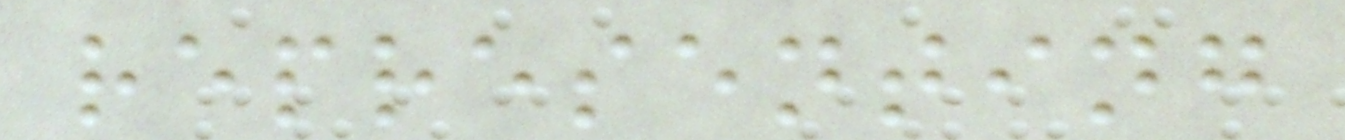representing
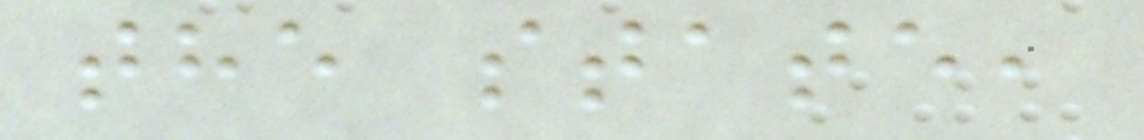the state,
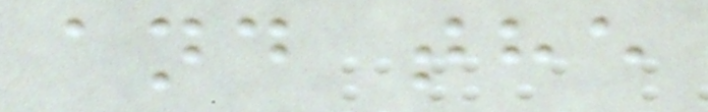and the
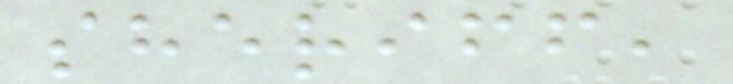sheriff,
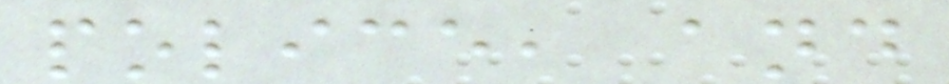police, and
